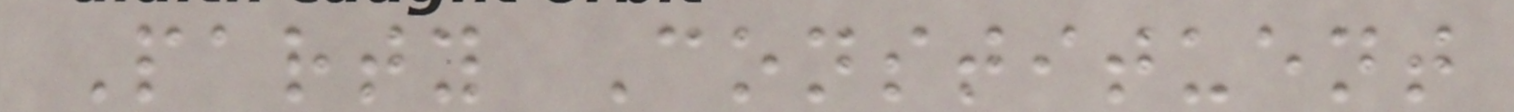Party Constituent
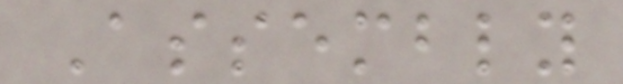Assembly
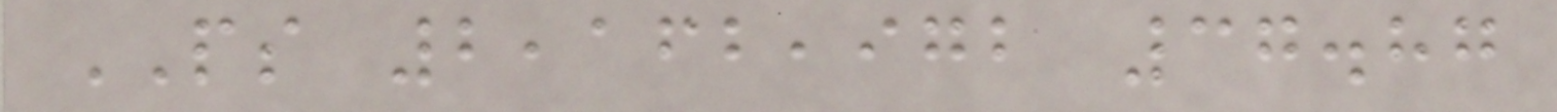PS 2,162,972 37.87
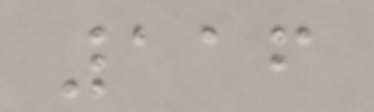116
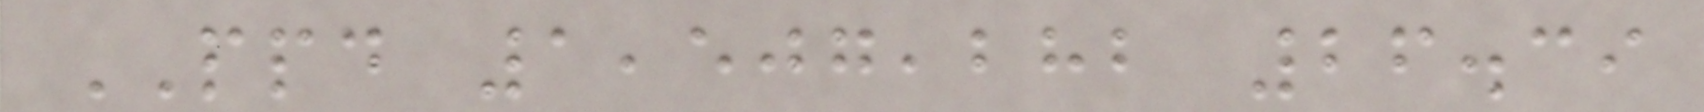PPD 1,507,282 26.39
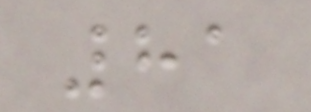81
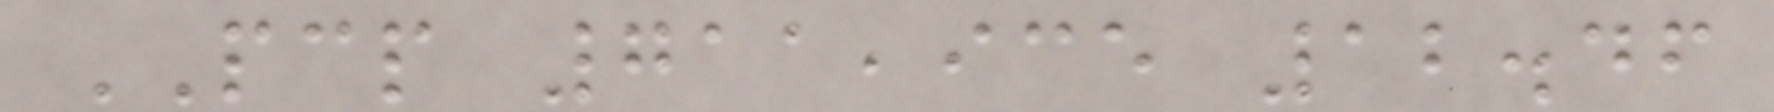PCP 711,935 12.46
